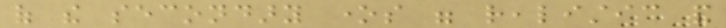of the secondary ones were realistic and
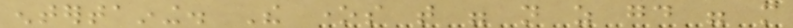entertaining. The ones that were not as good were more
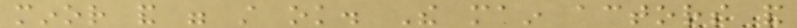minor and were still ok. The main actors and
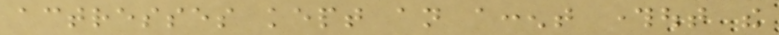actresses kept an accent throughout the
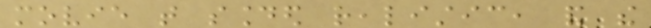movie that sounded realistic, and the
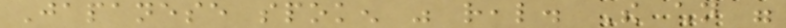Japanese spoken was real. The children were
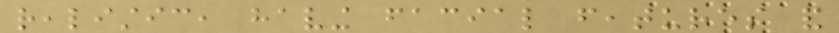realistic, having facial features and
